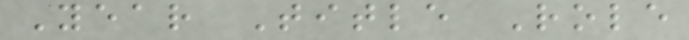Year Title Role
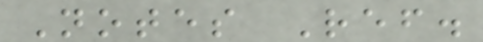Notes Ref.
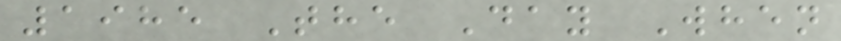1985 The Day When
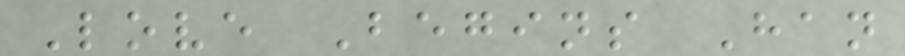Love Begins Han
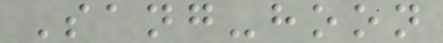Sang-hoon
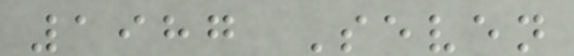1987 Seven
